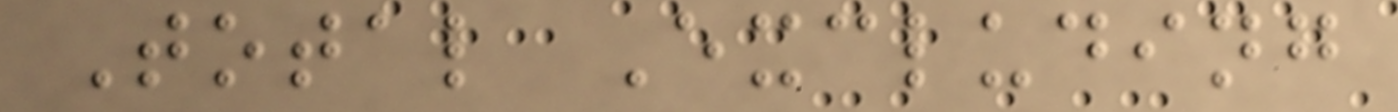Total Excluding
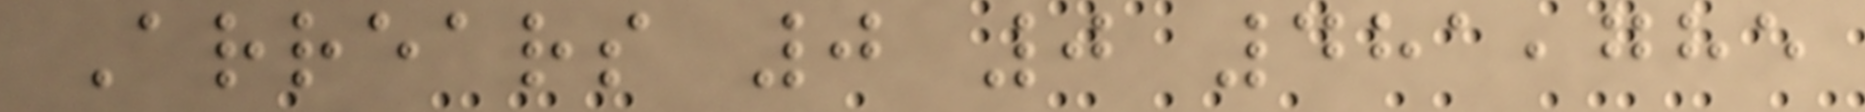Arrears 0 0 481,785
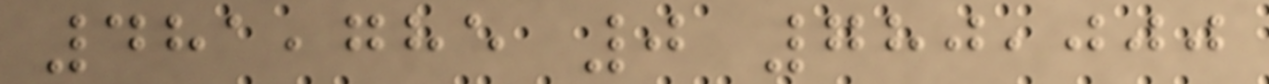481,785 0 780,000
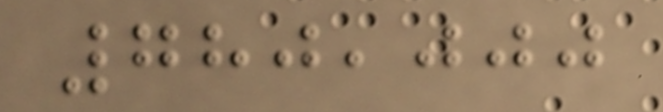780,000
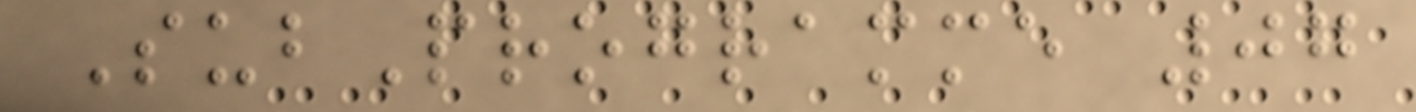SubProgramme 07
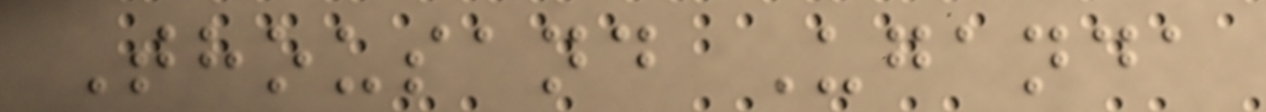Thousand Uganda
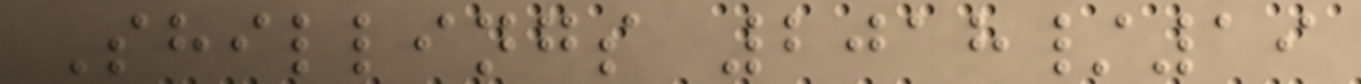Shillings 2018/19
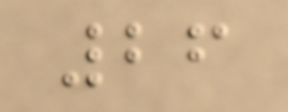26
